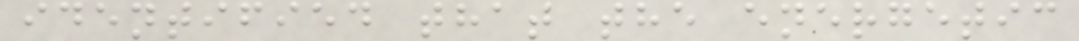identified that the energetic
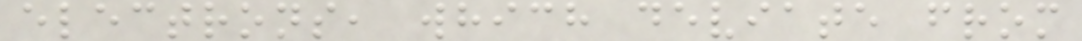electrons, which deviate from
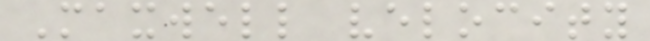Maxwell velocity
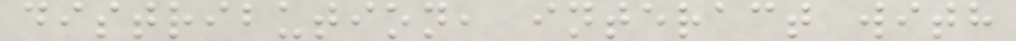distribution, interact with
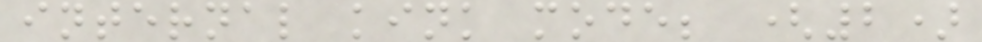internal kink mode; (2)
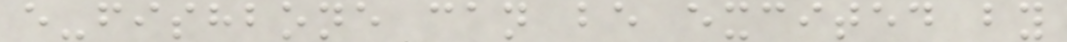e-fishbone can be excited by
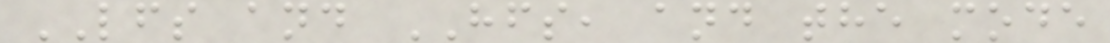LFS and HFS, and the mode
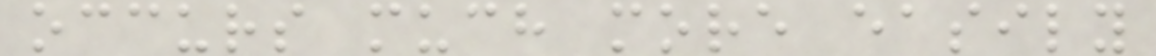occurs much more easily
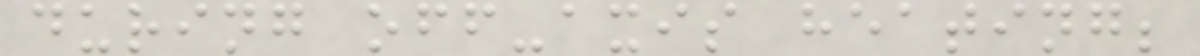during off-axis heating;
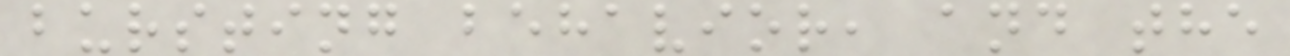bursting behavior, and the
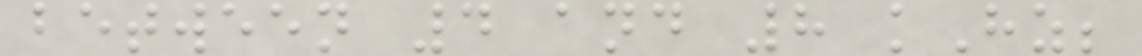between 4 and 8 kHz;
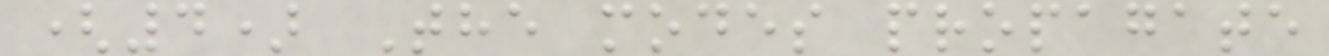(4) The modes propagate
